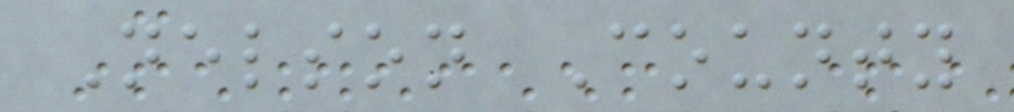Nelson County
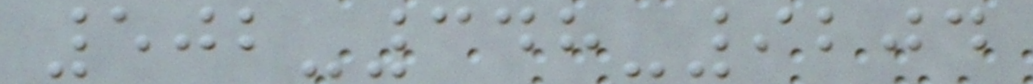502-348-9204
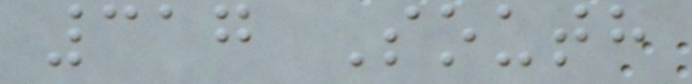317 South
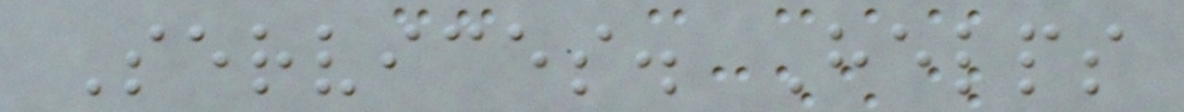Services. Helps
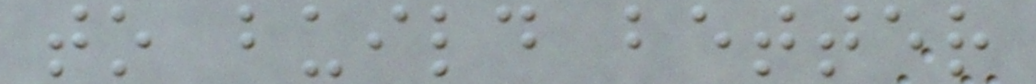to build better
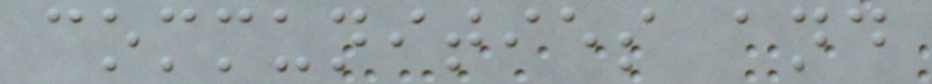communities and
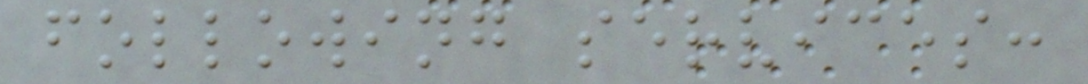following services:
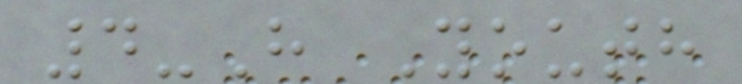4-H Youth
